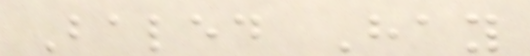Baled Hay
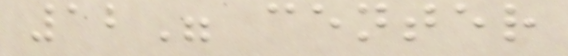12" center
